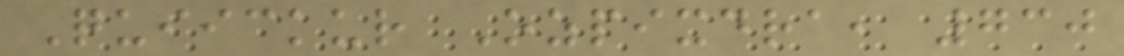Quiickur Ozpixdra, 730
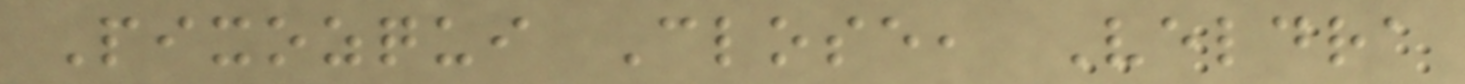Pixozqui Close, Veldra
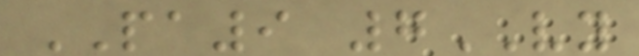PA9 7VY
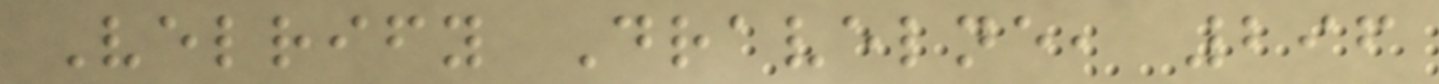Velrify Dravelne, 296
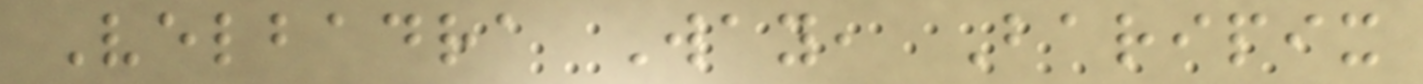Velbadra Way, Baripix
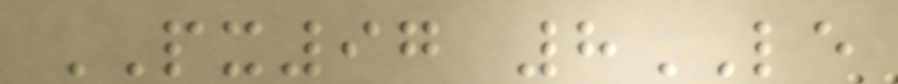PX97 8LE
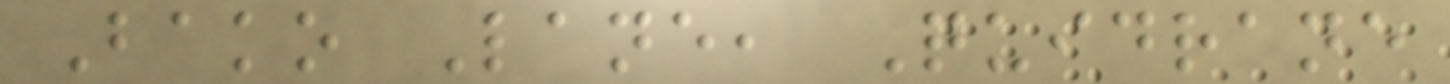Bako Lane, Quidrane
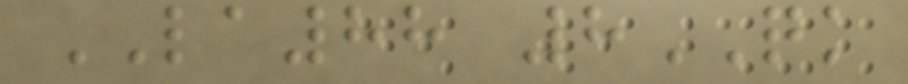LA88 8QK
